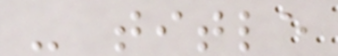- title
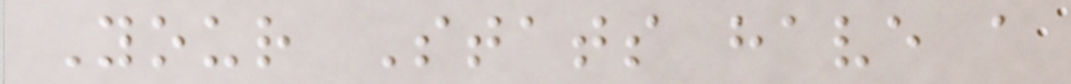Your Stats have a
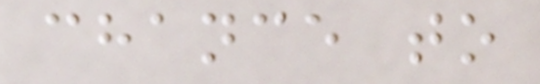chance to
